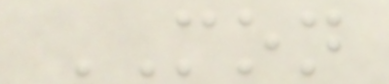MON
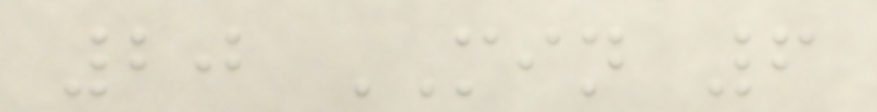20 MIN 6
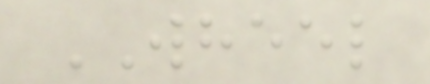WHEEL
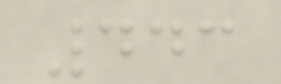443
